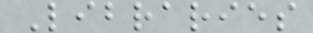Libraries
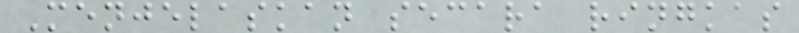Menjelaskan secara ringkas
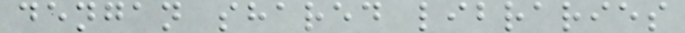dengan shared libraries
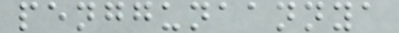penggunaannya
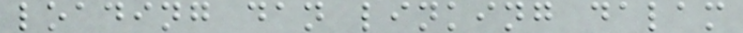loading dan linking dalam
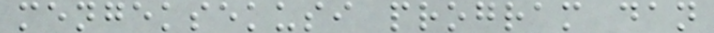mengeksekusi program dan
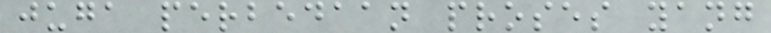juga perbedaan proses yang
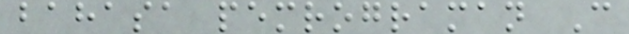bahasa pemrograman C
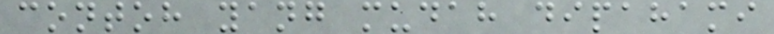contoh yang mudah dipahami
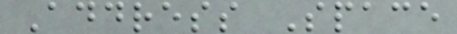Address Space
